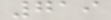719
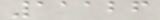11126
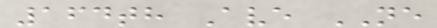164th Ave NE
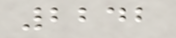2242
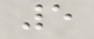5
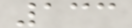133
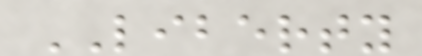LIBERTY
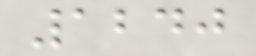1240
